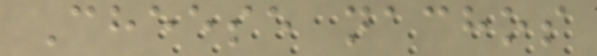Cheese nachos
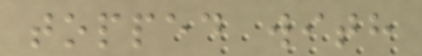topped with
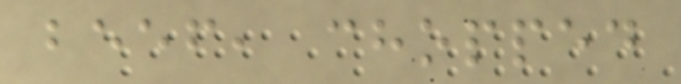beef, chopped
